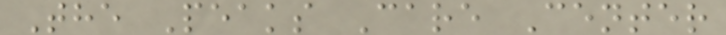The Peaks Care Center
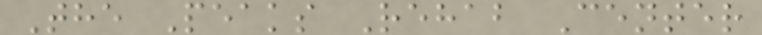The Peaks Rehab Center
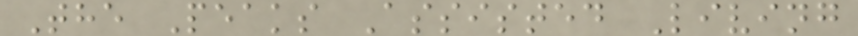The Peaks Assisted Living
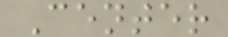Center
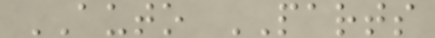AUTO PARTS
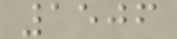1506
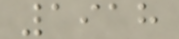1918
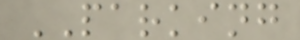PARKING
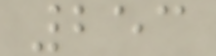253
